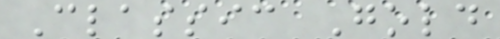Classic Gold
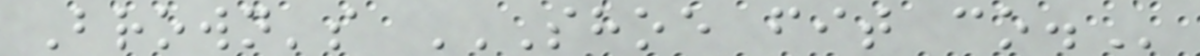Brown's SHOE FIT CO.
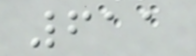611
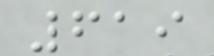619
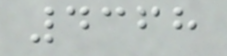4368
